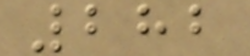282
